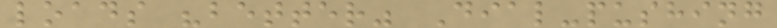loads "better" Dial-pushing
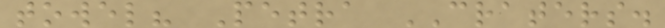towel? Petra CRATERS.
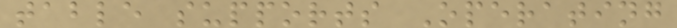table supports Operating
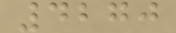4270
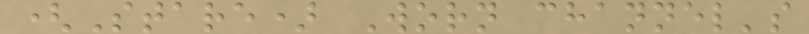(Stare) Worn channel's
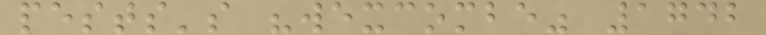pests's "wexcombe" 1742
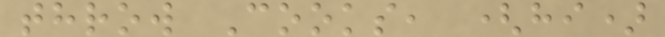throw Cooks, (hi)
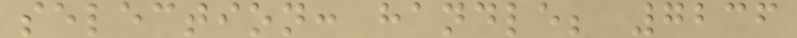selection: handle; 7236
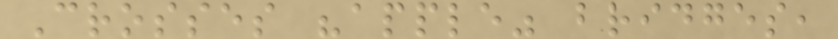Crosses "apple" bridges,
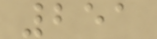251
